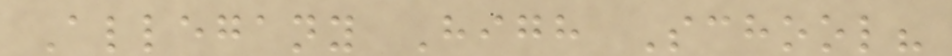Allegany High School?
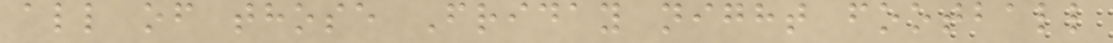all of those Friday night football
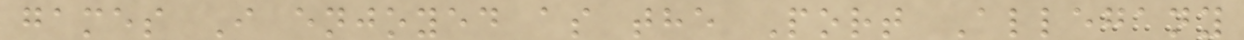games I enjoyed as the Port Allegany
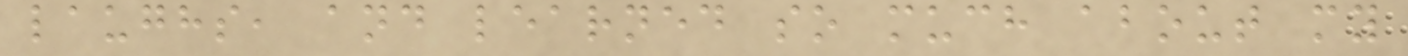laughs, and learned so much about my
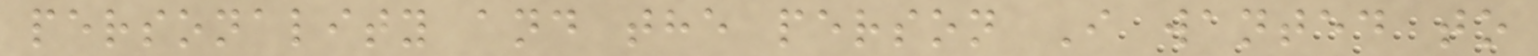personality and the person I wanted to
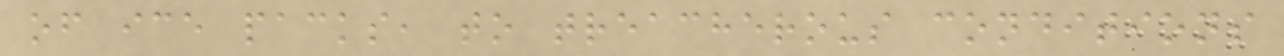of ice packs, to treacherous conditions
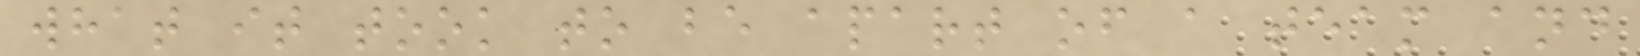what it took to be apart of a team and
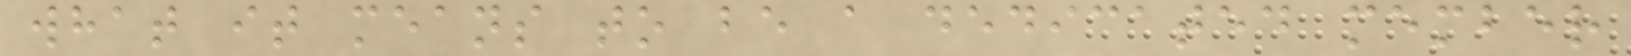what it means to be a dedicated member
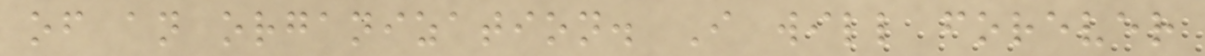of an organization. I will forever
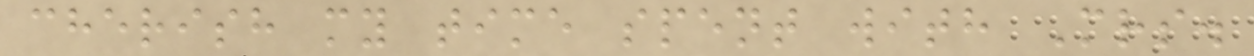cherish my time spent with Mrs.
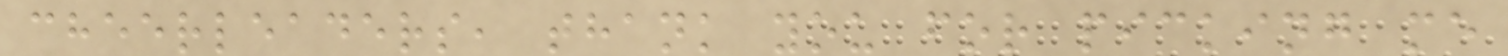cheerleaders, thank you for picking me
